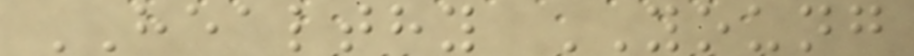HEALTHY YOUNG
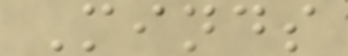Minds
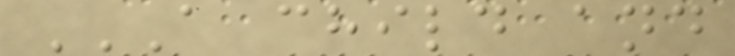A CHILD AND
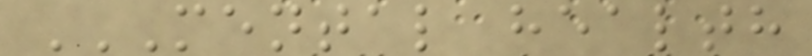MENTAL HEALTH
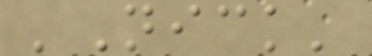'Nick'
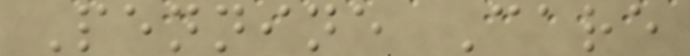Pennine Care
